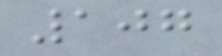107
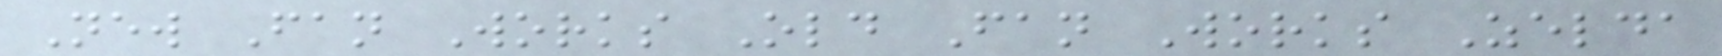New Fan Works Old Fan Works Zelda
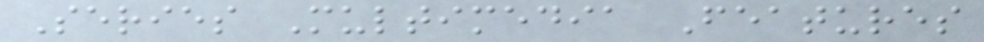Series Multimedia Features
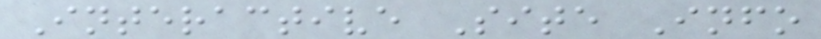Interactive Site Info
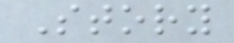Story
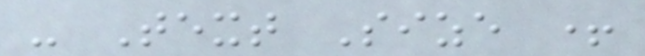- Text Size +
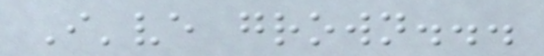I've grown...
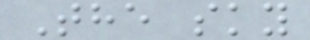The sky
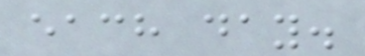each day.
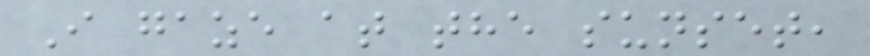I gaze at the sunset,
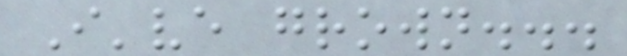I've grown...
